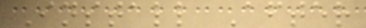Install After
